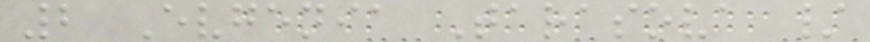2 Evgenia Tarasova /
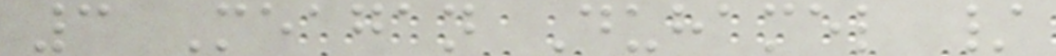3 Meagan Duhamel /
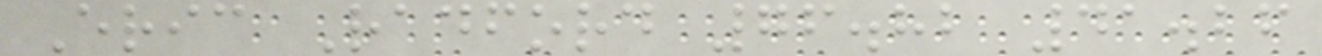Eric Radford 76.82 41.26
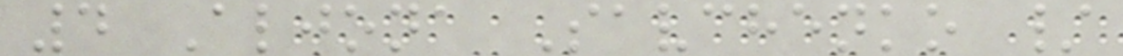4 Aljona Savchenko /
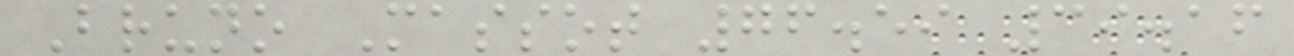Bruno Massot 76.59 39.16
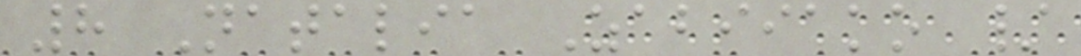8 Natalia Zabiiako /
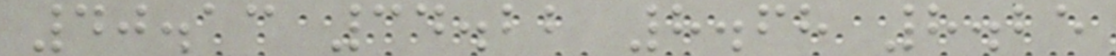40.13 34.22 8.68 8.25
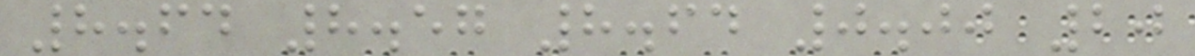8.64 8.57 8.64 0.00 20
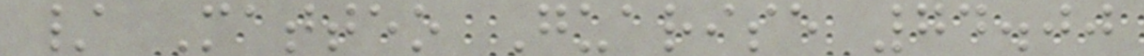/ Matteo Guarise 74.00
